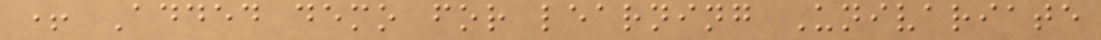+ Added demo for learning Univariate
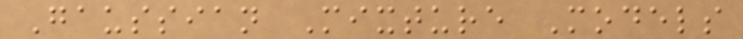Gaussian Mixture Models
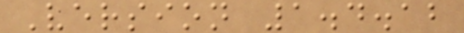Version 1.4.12
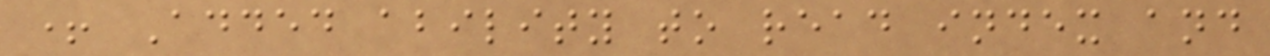+ Added ability to read index and
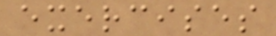exercises
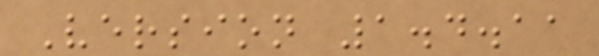Version 1.4.11
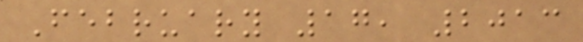February 17, 2013
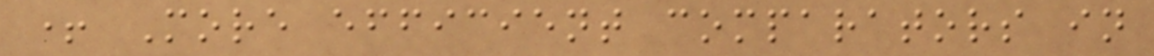+ More efficient comparators in
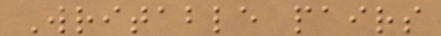Writable pairs
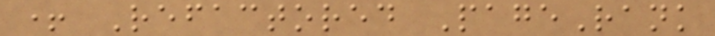+ Refactored PageRank
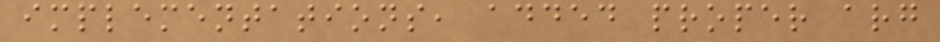implementations, added proper arg
